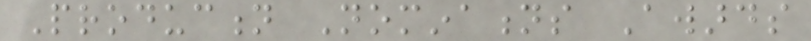Production Nominations Awards
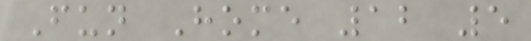Fun Home 12 5
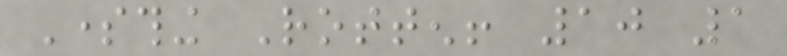Something Rotten! 10 1
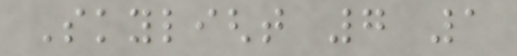Skylight 7 1
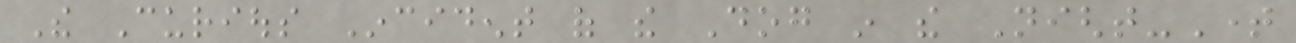The Curious Incident of the Dog in the Night-Time
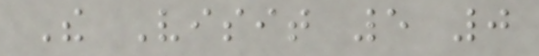The Visit 5 0
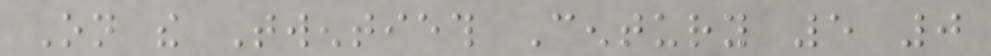On the Twentieth Century 5 0
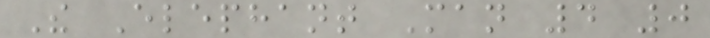The Elephant Man 4 0
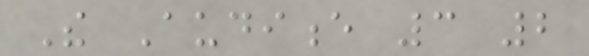The Audience 3 2
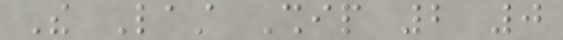The Last Ship 2 0
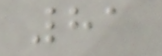81
